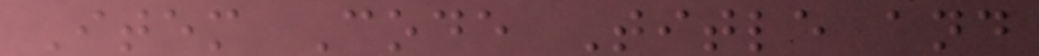Item Code Title and
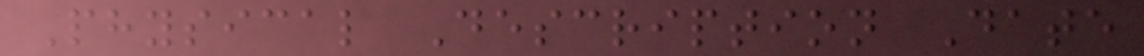Physical Description Date
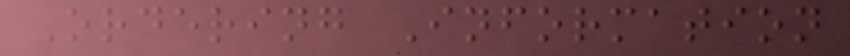Ordering Information
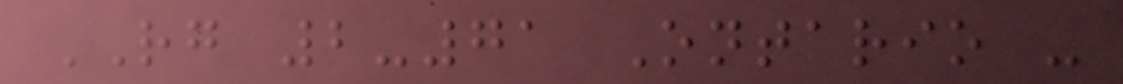RG 2-71 Ontario -
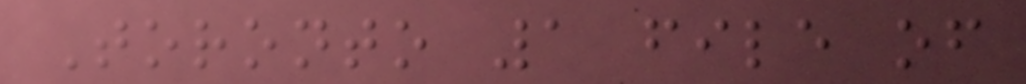Toronto 1 file of
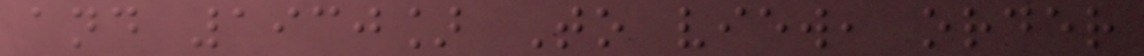and 1930] To view, order
